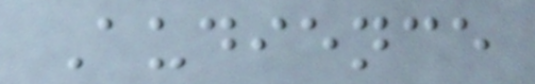Audience
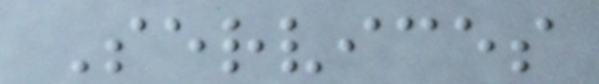Services
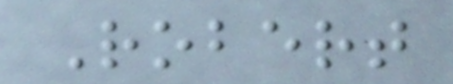Robert
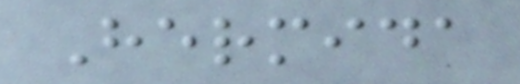Hermida
